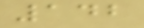142
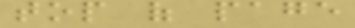top of page
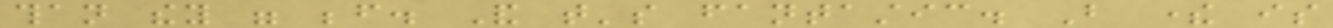than they were before. And that's fantastic. But there is
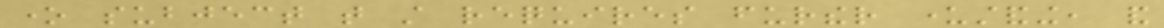one subject that still requires further understanding, and
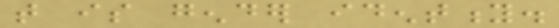that is gender identity.
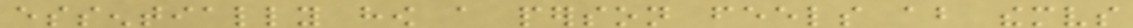essentially how a person feels about themselves
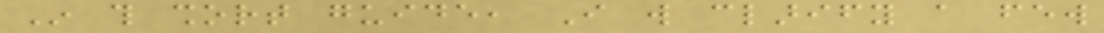In this short guide, I will clarify a few
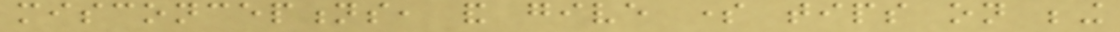misconceptions, and give some tips on being
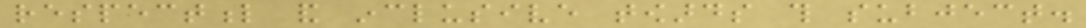respectful and inclusive towards this subject.
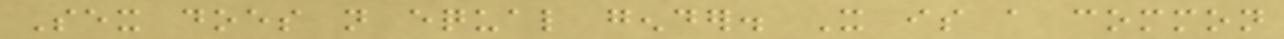Sex does not equal gender. It is a common
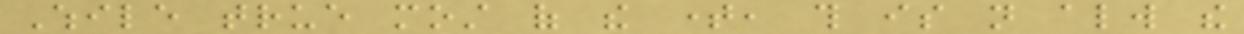While true most of the time, this is not always the
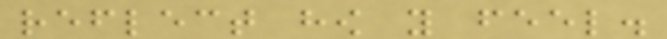reflect how you feel.
